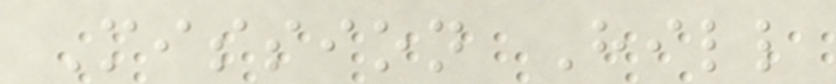Mission Hill
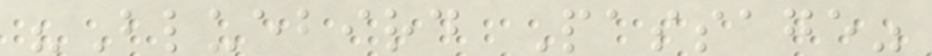"Bluebird Passage"
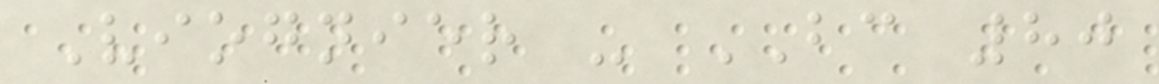Viognier - BC 80
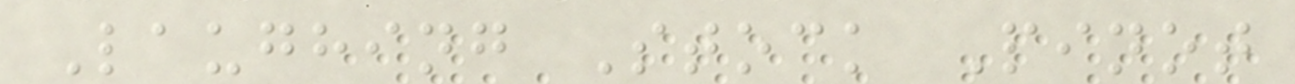Laughing Stock Pinot
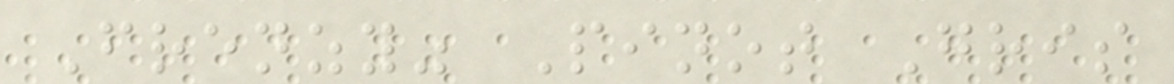Frenzy" Pinot Gris
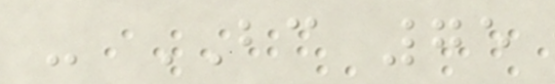- BC 75
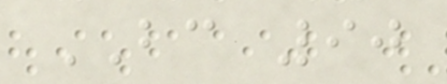BC 90
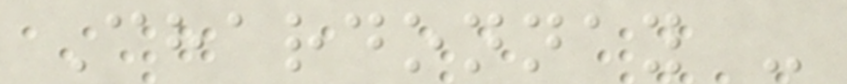Chardonnay -
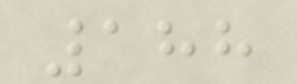188
